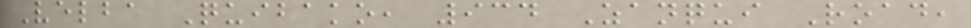Velba Quibako, 934 Zanqui Road,
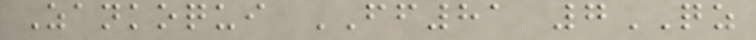Zankoqui FF81 7QZ
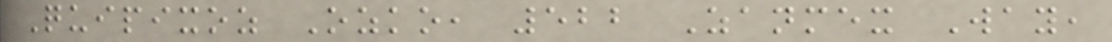Quipixoz Ozko, 522 Zanmex Way,
